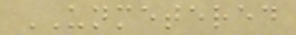UNMETERED
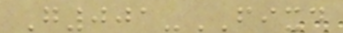G001-FIXD
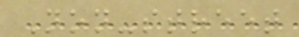Non-street
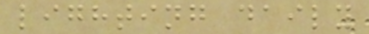lighting daily
